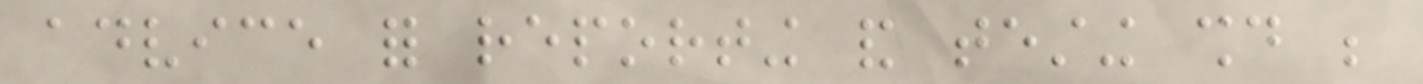advice for reporting and testing should be
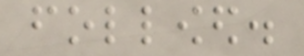followed.
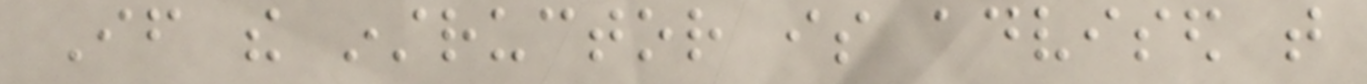If the instructor is advised that
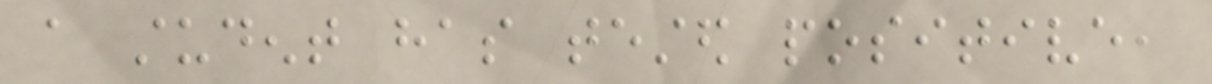a student has tested positive,
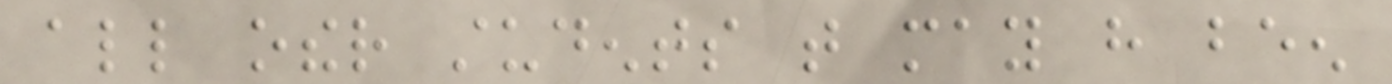all other students that may have been
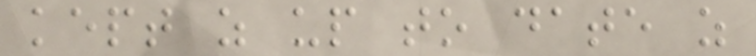kept as up to date as
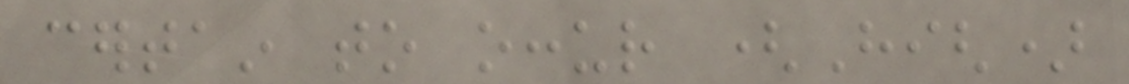certain to occur (High)
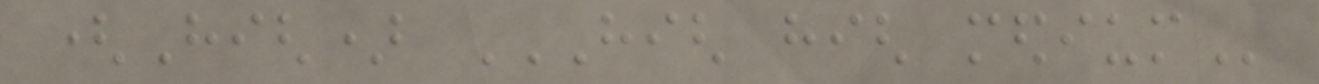(High) HIGH HIGH MEDIUM
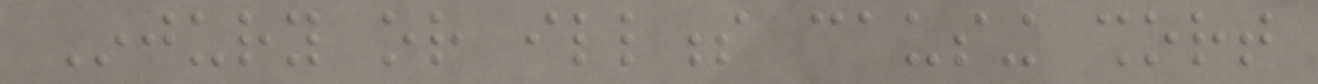Injury or illness causing short
